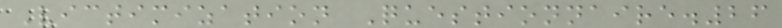Victimization Questionnaire.26
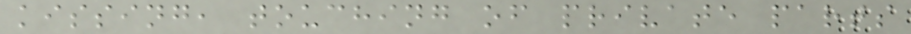kissing, touching of private parts
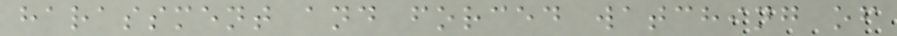harassment and forced watching of
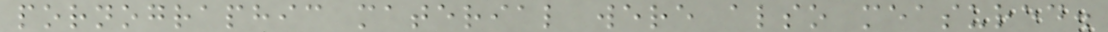pornographic material were also measured.
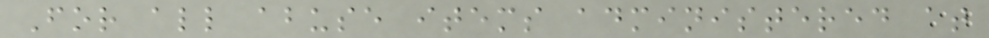For all abuse items administered at
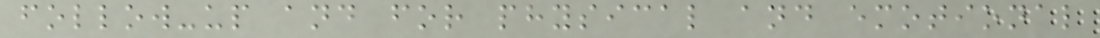follow-up and for physical and emotional
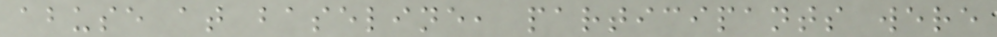abuse at baseline, participants were
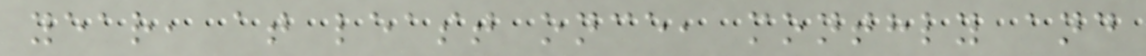year, at least once, monthly and
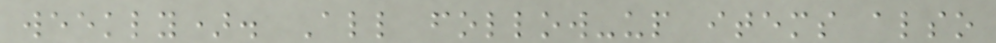weekly). All follow-up items also
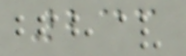233
